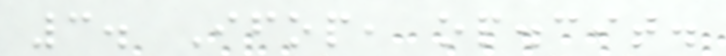3. Ifop, op.cit.
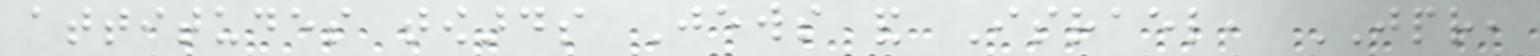attitudes towards Jews and Israel, JPR,
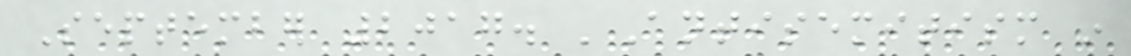September 2017. 'Antisemitism in
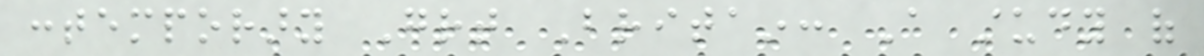contemporary Great Britain: A study of
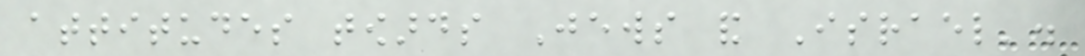attitudes towards Jews and Israel'.
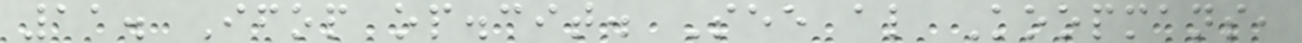11. Ifop op.cit. See also Koopmans,
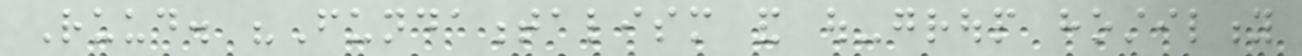Ruud. "Fundamentalism and out-group hostility
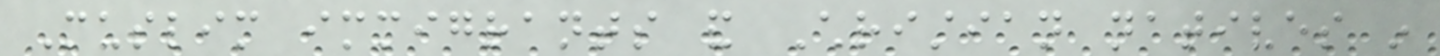Muslim immigrants and Christian natives in
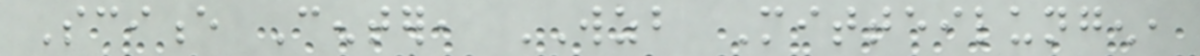Science Center, WZB Mitteilungen,
